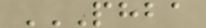PHBA
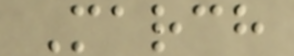March
